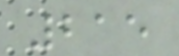215
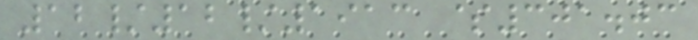12/12/1913 $301.03
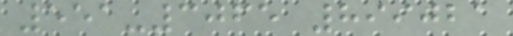551-3065 899021
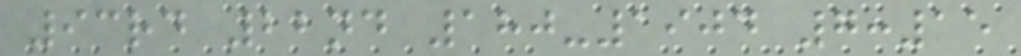93rd 22nd 180-1904 7:15
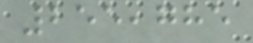255,785
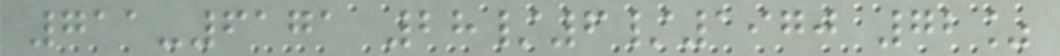711-6171 28/6/1970 72%
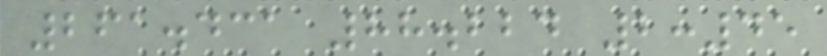261.431 88.224 2:45
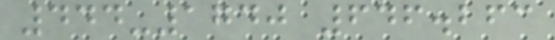444-1740 646.263
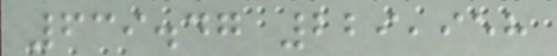639.47 229,958
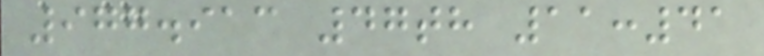977.913 47th 11:41
